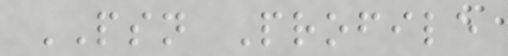PSN Profile
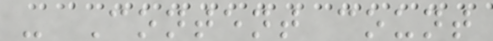- Content count
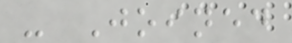- Joined
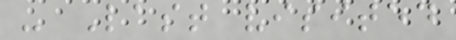- Last visited
